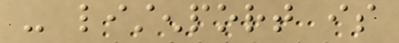- listenport is
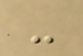-
